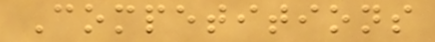Competitions
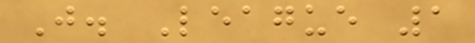J. League 1
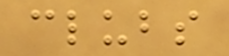clubs
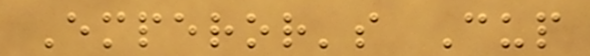Emperor's Cup
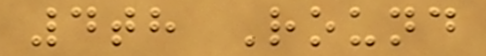4th Round
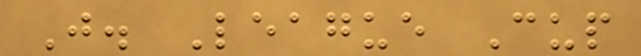J. League Cup
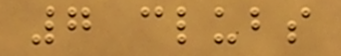7 clubs
